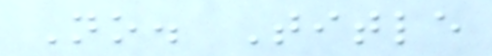No. Title
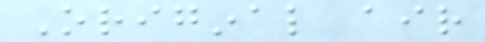Original air
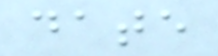date
